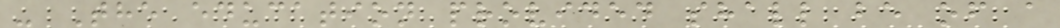- The education provided shall be of a
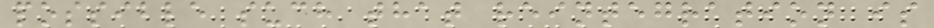possible such that reintegration is
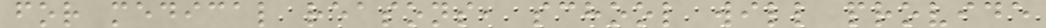for medical reasons, school will provide
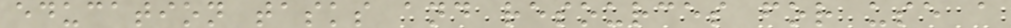education tasks and resources for use a
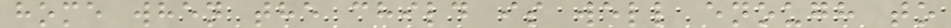home when the child is well enough to
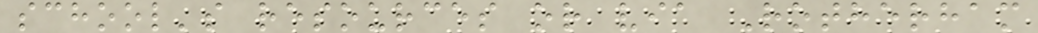school's resources or via Rotherham
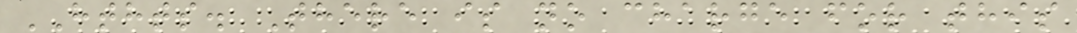HTHTS. There is no charge for this
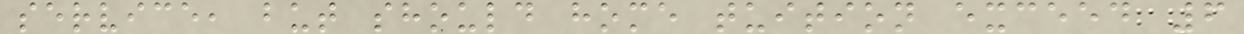service, but should home tuition exceed 6
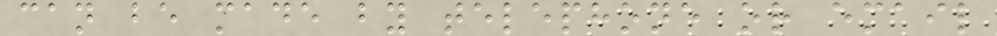can be made by telephone or email
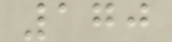170
